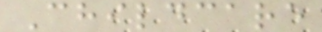Childcare
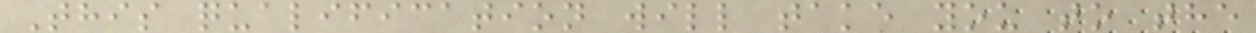This qualification will take you to the
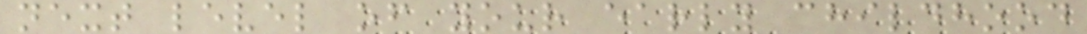next level of your early childhood
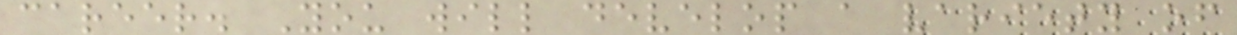career. You will develop a variety of
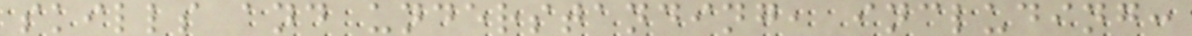skills and understanding, including:
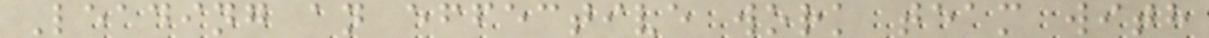Leading an effective work team with
